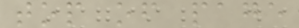top of page
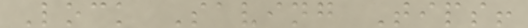Lock Saving Tips!
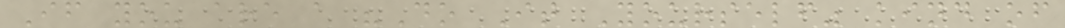If you are a "Do It Yourself" kind of
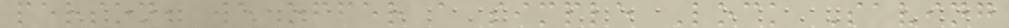person, we offer a simple Lock Saving
